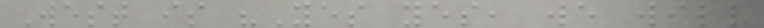West is "Yes yes, we will
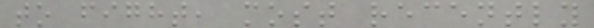to fight, most recently
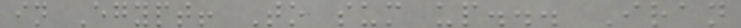in Egypt! To sum up... Iran
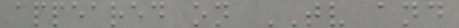appeared on TV and
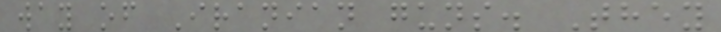way of Iranian guns. They
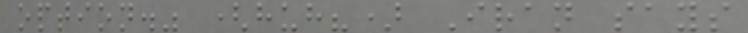option." (huh?) Iran says
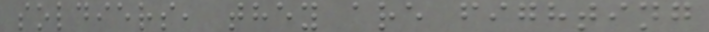soldiers, they are fighting
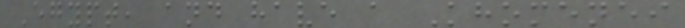Egypt, and have a Khomenei
